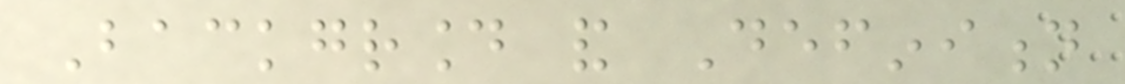Background and Definition
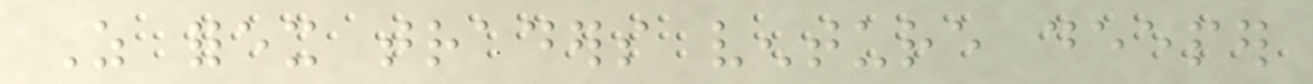As forex traders venture deeper
